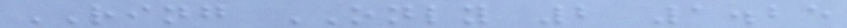RING ONLY 2 1.25
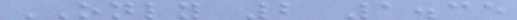ONLY 2 1.35
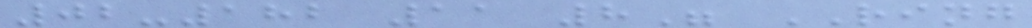02-182 11 8" RING
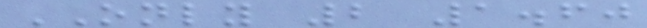ONLY 2 1.60
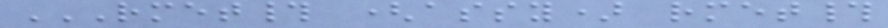RMET# (ASSY) RMET#
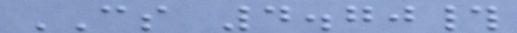CS 4.70#
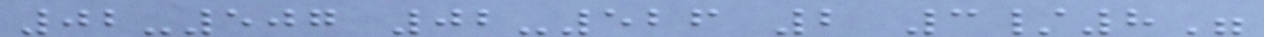02-507 02-526 2 3/8"
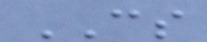CS
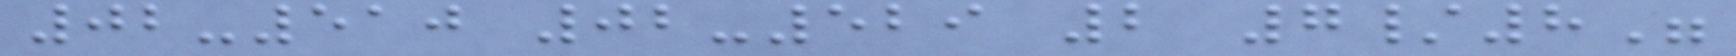02-510 02-529 2 7/8"
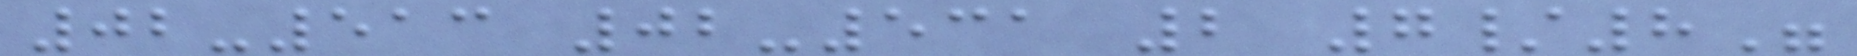02-513 02-531 2 7/8"
